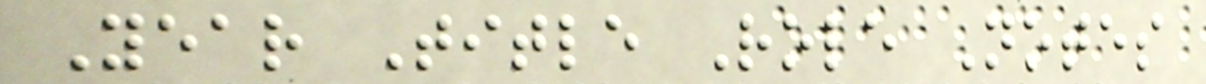Year Title Role Notes
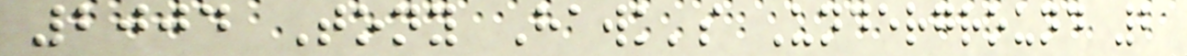2004 Tony Hawk's Underground 2
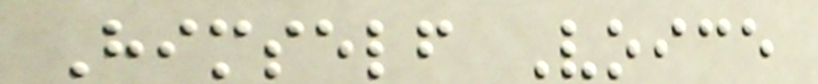Himself Voice
